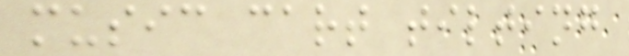music cart tilting
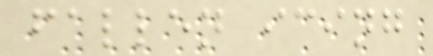fallen icing
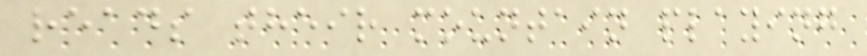reads their mountain playing
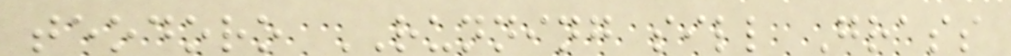teodoro RUNNING sill Grass
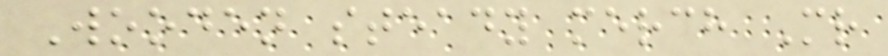Wooden steady merch Mr
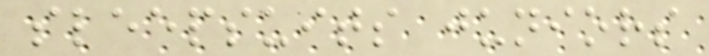sleepsuits juniors
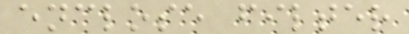enclose filter
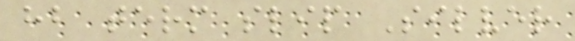hb term slip Silver
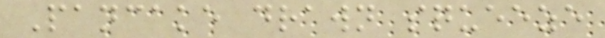Pancake drawn squeeze
